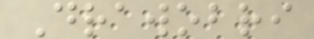Drawobri
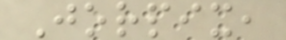Jorpix,
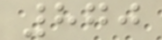870
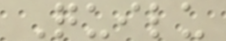Quilu
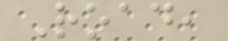Road,
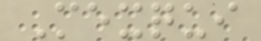Mexqui
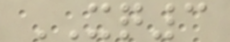XQ3
